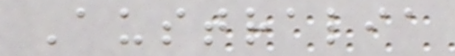Australia
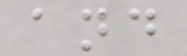and
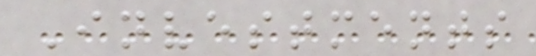Investments
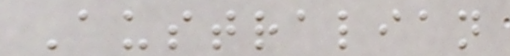Australian
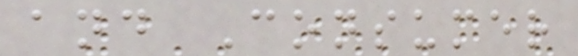and Consumer
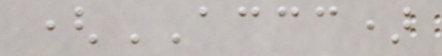(ACCC)
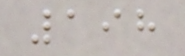198
